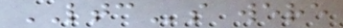LTCs were
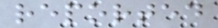reported
